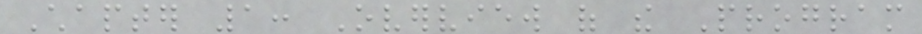Chapter 1: Overview of the Program
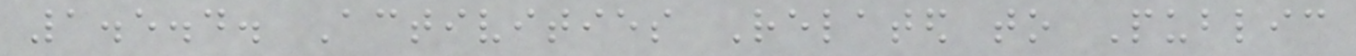1.5.4. Activities Related to Public
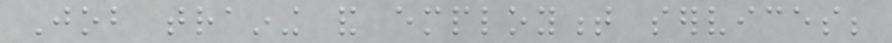Job training and employment services;
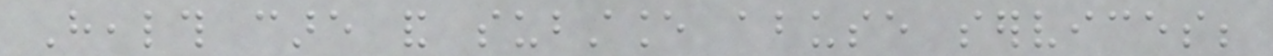Health care and substance abuse services;
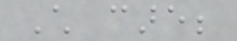Child care;
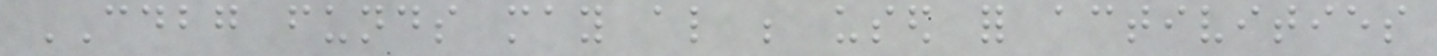CDBG funds may also be used for activities
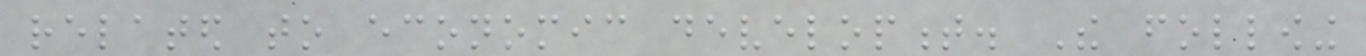related to economic development. The following
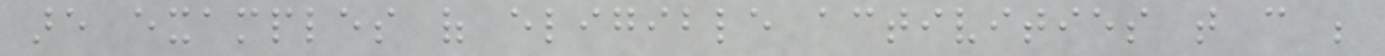are examples of eligible activities that can be
